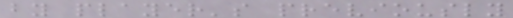by player's previously
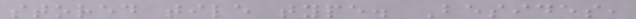stored tile type. Besides,
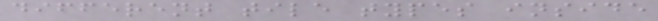different tile types inside
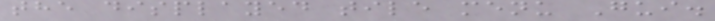the displayed tile menu Gui.
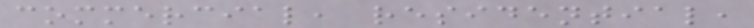commercial, residential,
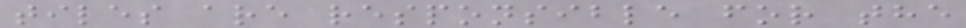tiles are responsible for the
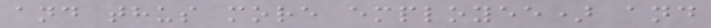and thus more employee) and
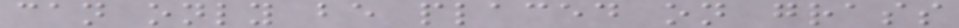can only be placed on grass
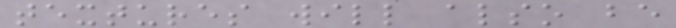textures will also be
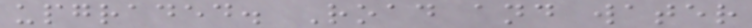upgraded. Road and water
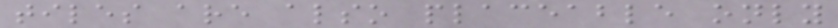tiles are also placeable only
